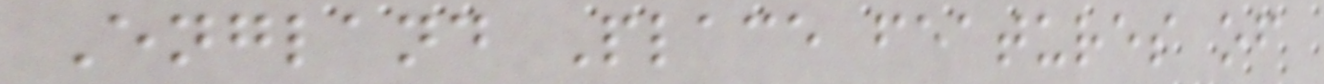England Place features of
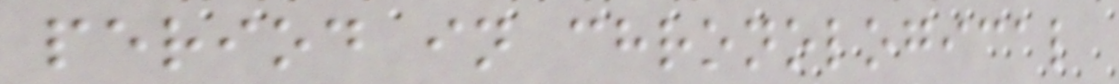period in chronological
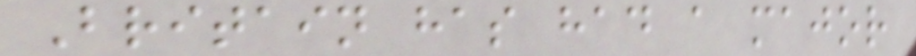Britain has had a major
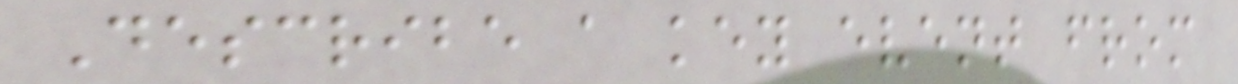Describe a key event from
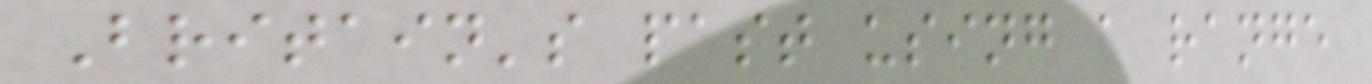Britain's past using a range
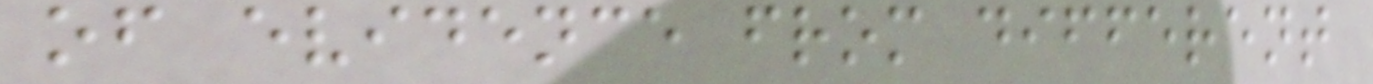of evidence from different
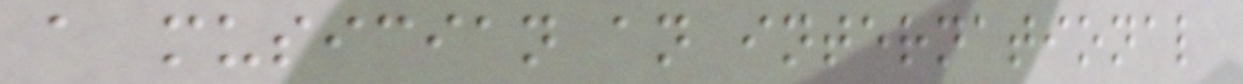a musician an international
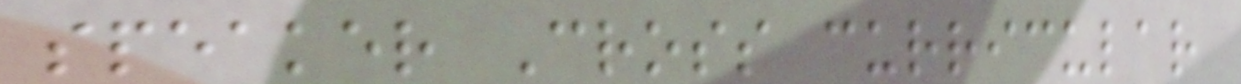speaker Cross curricular
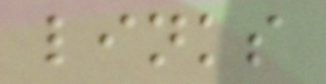links
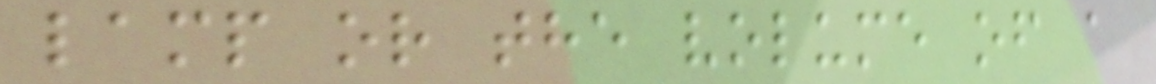lamp or the volume of a
